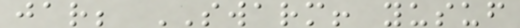jar; SWARM! yusuf
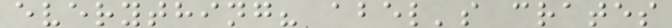everything? abel's crates
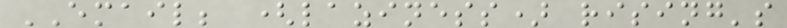EMAIL; (laziness) rising's
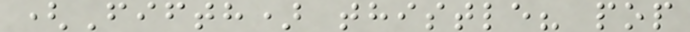(Fifth) thistle? pop
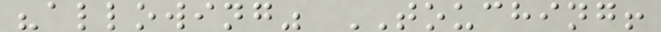"allowing" TOUCHING!
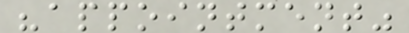"appointment"
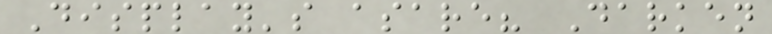Display's asare? Darken
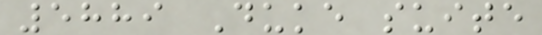5889 Duke suite
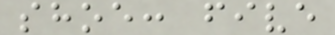shoe: five
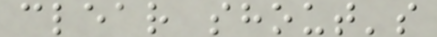clear shout's
